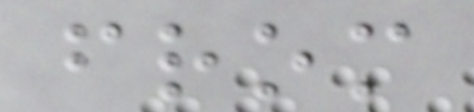from
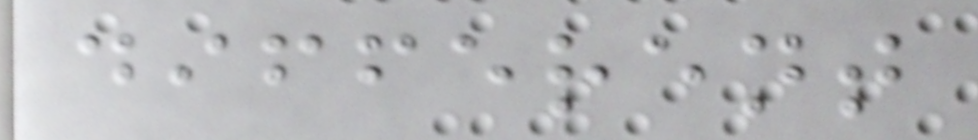different
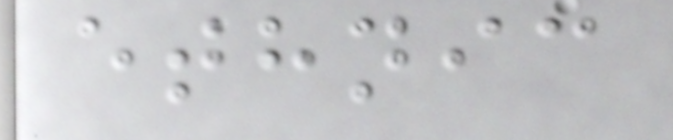ethnic
